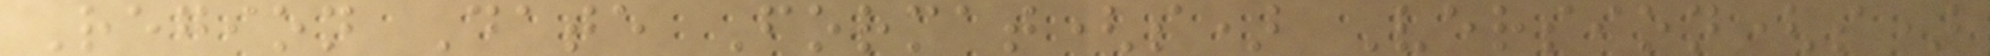Region Date Format(s) Version(s)
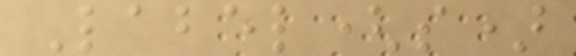Label(s)
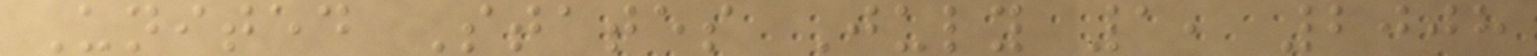United States July 1, 2008
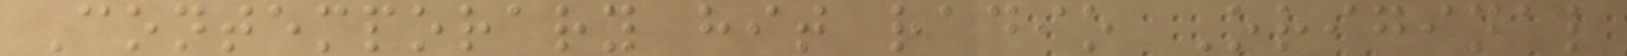Contemporary hit radio Original
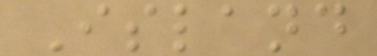Island
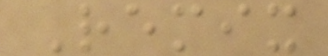Remix
